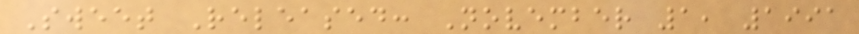Sweet Released: November 1, 1991
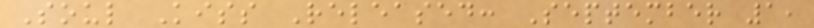Soul Kiss Released: September 1,
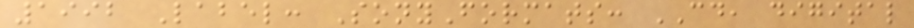1992 Label: SonyFormats: CD, digital
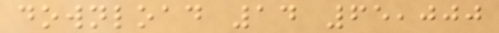download 14 65,000
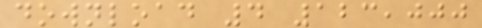download 4 123,000
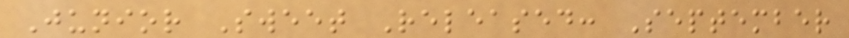Junior Sweet Released: September
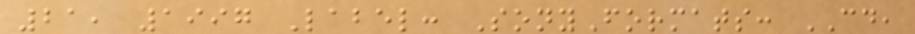21, 1997 Label: SonyFormats: CD,
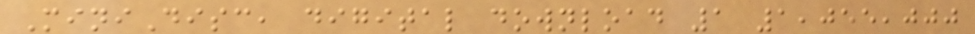MiniDisc, digital download 1 1,055,000
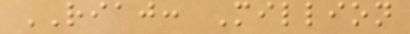RIAJ: Million
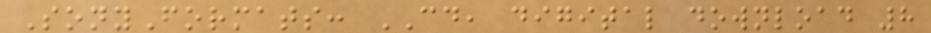SonyFormats: CD, digital download 8
